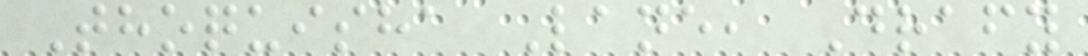Thoquisha Lane, Drafy
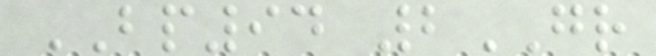BP94 2GR
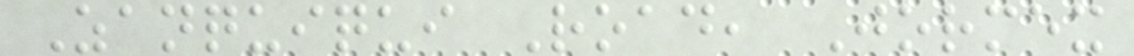Zanquiqui Road, Jormex
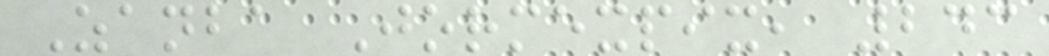Zanba Jormexpix, 243
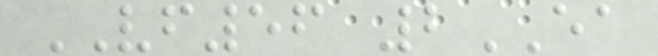VF56 2EA
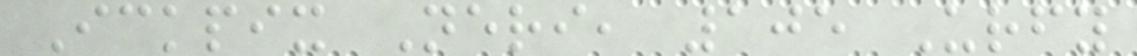Ickpix Neri, 105 Urfy
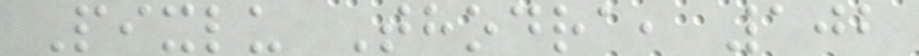Pixlu Thodra, 102
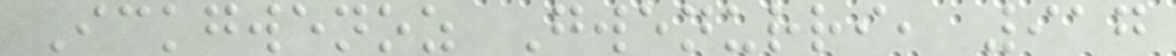Ickgwenoz Gwenurri, 917
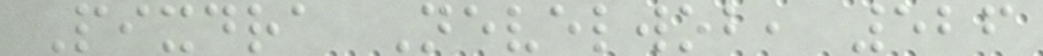Pixdra Nevelwob, 526
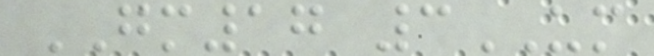GM17 3UM
